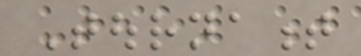Tournament
